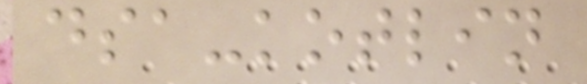dsa-kotlin
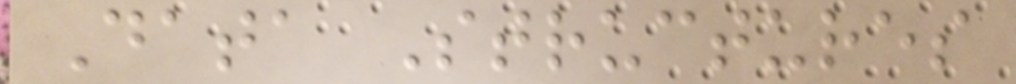Data Structures
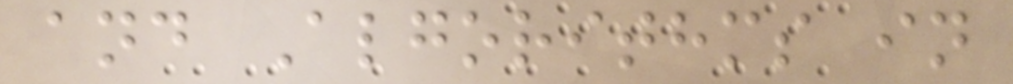and Algorithms in
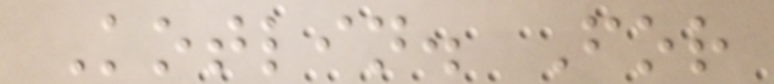Kotlin. For
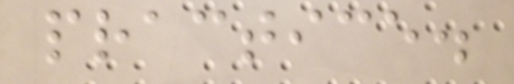practice.
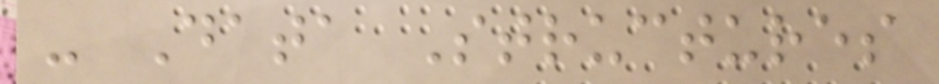- Data Structures
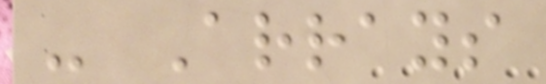- Arrays
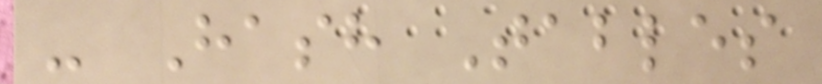- Hash Tables
